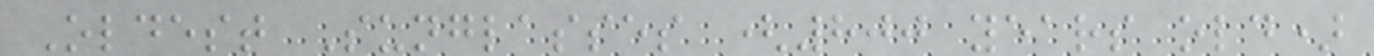Oldest Sunglasses (800 years old)
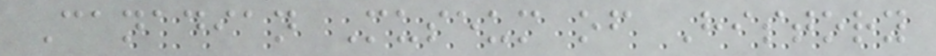Canadian Museum of History
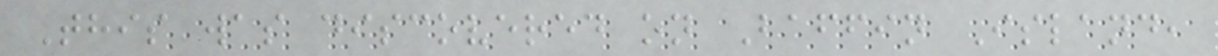This was discovered on Baffin Island,
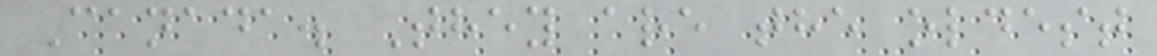Canada. They are the oldest
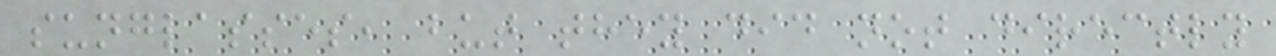sunglasses, but they did not directly
